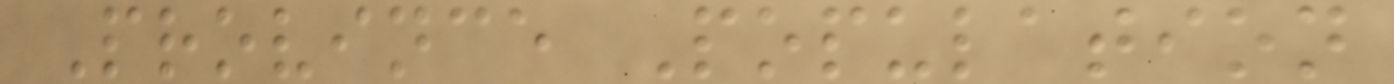Province Population
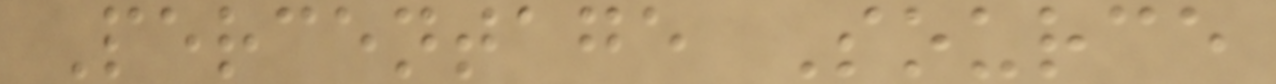Percentage Source
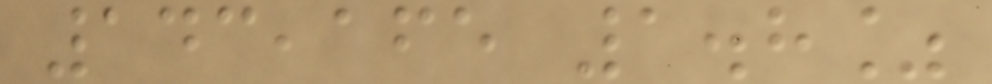143,165 1.8%
